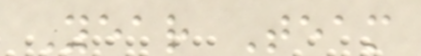Year Team
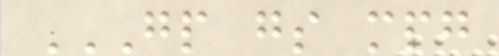GP GS MPG
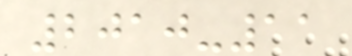2010-11
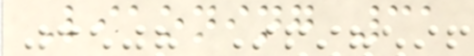Liaoning 31
